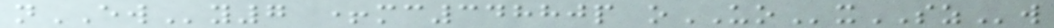nEWy7 +mc34880p oUOxSZw
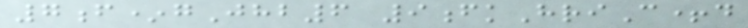7f*gJhb6 9fkHriC+d
